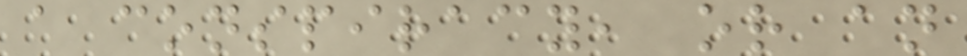a conspiracy, or an
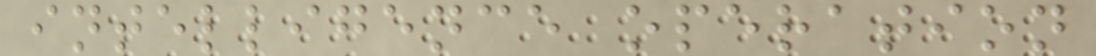intelligence operation
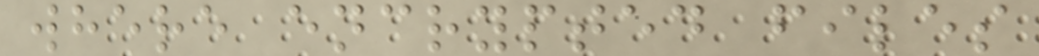where encrypted files
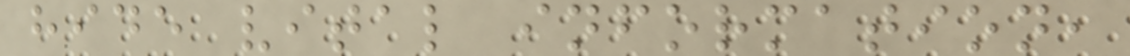hide vital information,
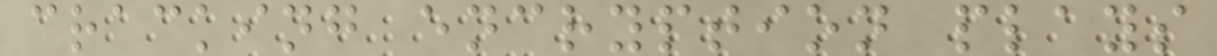cracking encryption plays
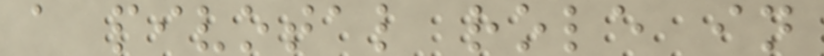a pivotal role in
